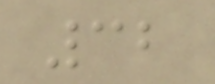32
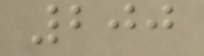200
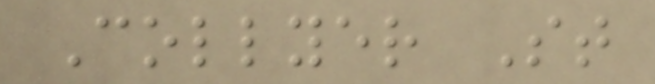Collyer St
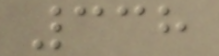338
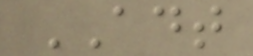ADT
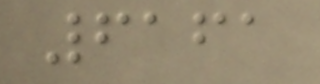6161
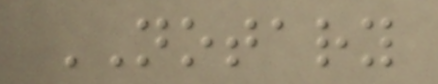NOTARY
